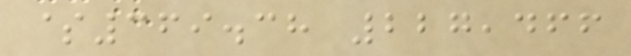$369.38 227,466
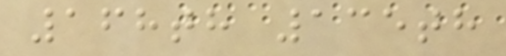168th 135th
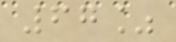67%
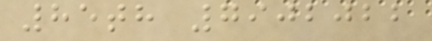85th 7902022
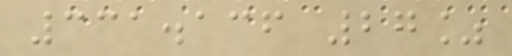331.136 27%
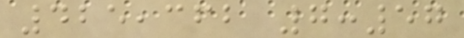425,362 7:57
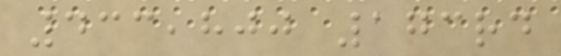433,800 173rd
